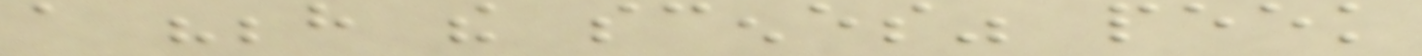a "behind the scenes" peek
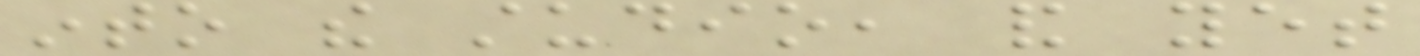into the studio, and yet
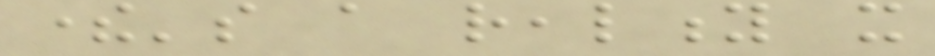there's a reality it
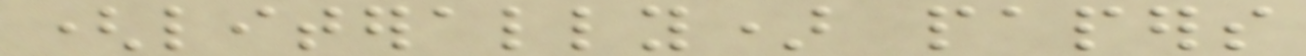(literally) papers
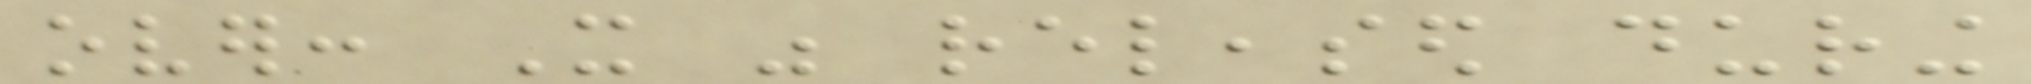over: It was released during
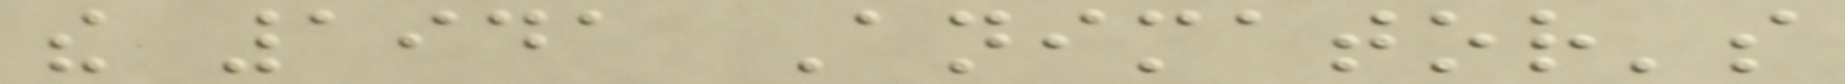the 1941 Animator's
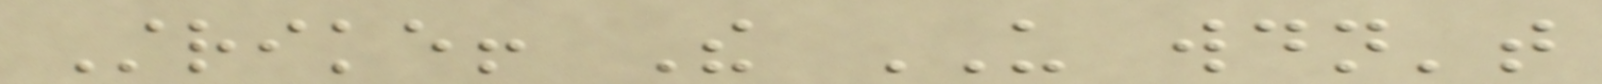Strike! The US wouldn't
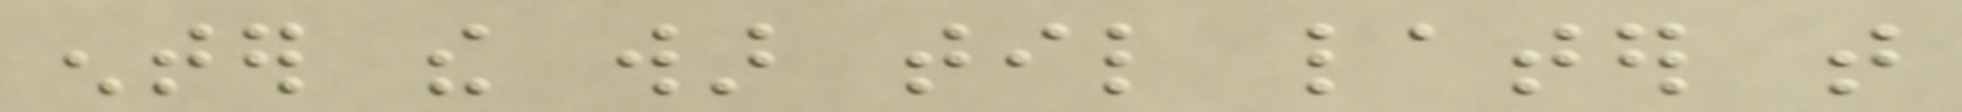enter the war til later that
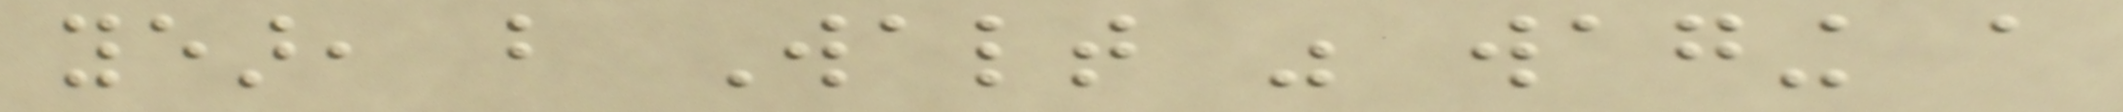year, but Walt was waging a
